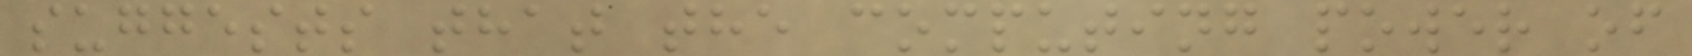suggests that the computing power of
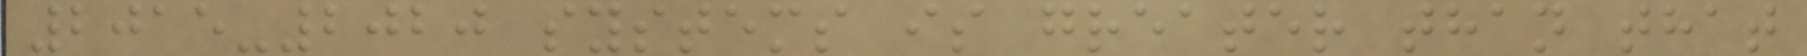2015-2020 systems is greater than that
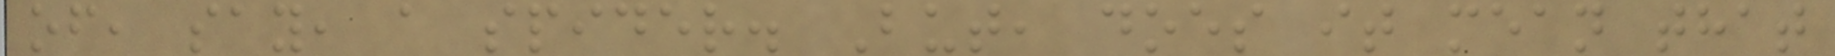of, say, a spider. But, does it mean that
